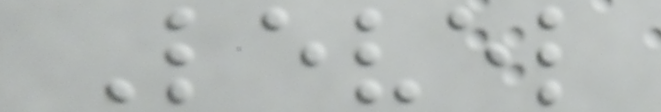Level
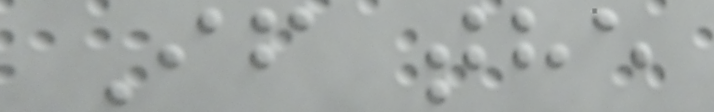If the
